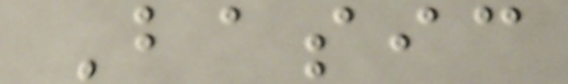Basic
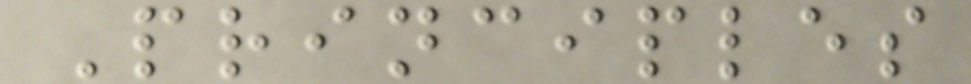Principles
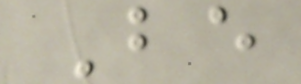Be
